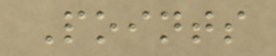Points
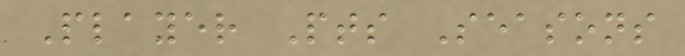Player Pts Seasons
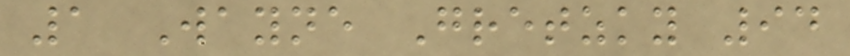1 Wayne Gretzky 94
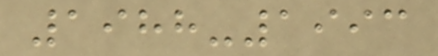1988-1993
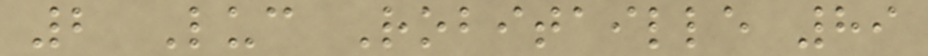2 Luc Robitaille 89
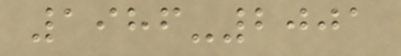1986-2001
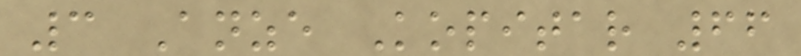3 Anze Kopitar 66
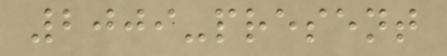2009-present
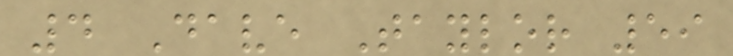4 Dave Taylor 59
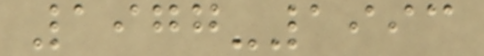1977-1993
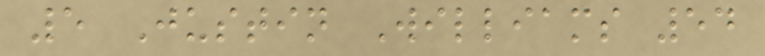5 Justin Williams 54
